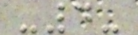-4-
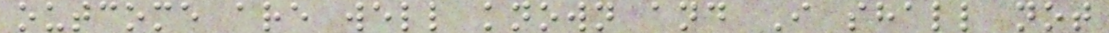outcome are well known and I shall not
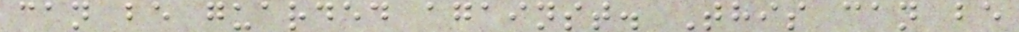can be guarded against. This can be
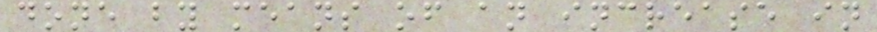done by means of an increase in
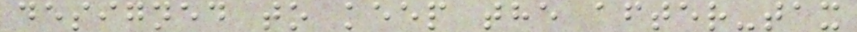designed to keep the after-tax
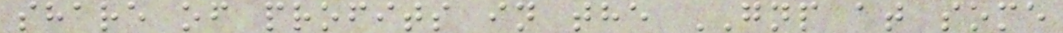share of profits in the GNP at some
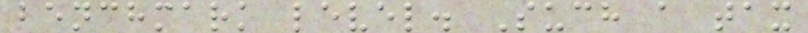benchmark level. Such a tax
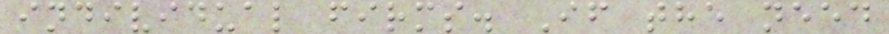individual firms. If the need
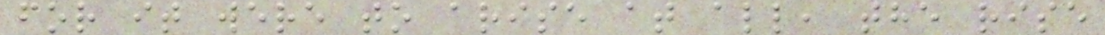for it were to arise at all, the rise
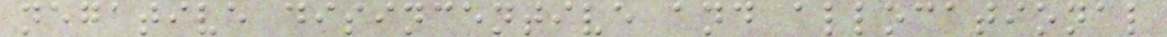negative disincentive and allocational
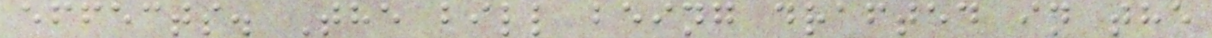effects. The bill being drafted in the
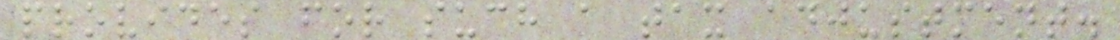provides for such a tax adjustment.
